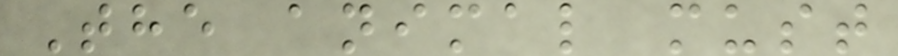The animal must
